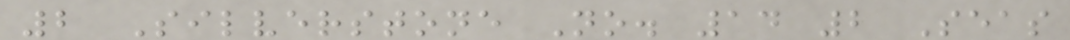2 Silverstone No. 14 2 Seas
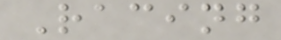Racing
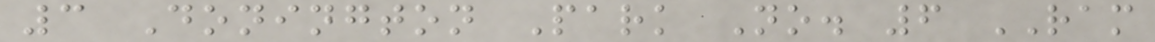3 Donington Park No. 6 RAM
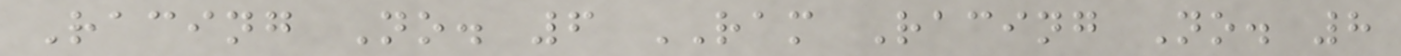Racing No. 6 RAM Racing No. 8
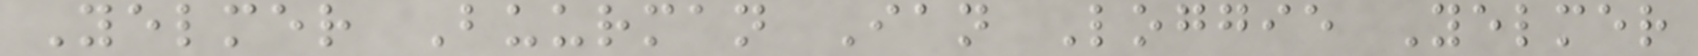Yelmer Buurman Ian Loggie Yelmer
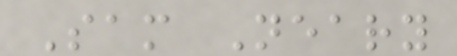Sam Neary
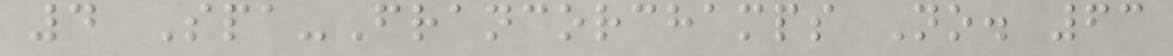4 Spa-Francorchamps No. 63
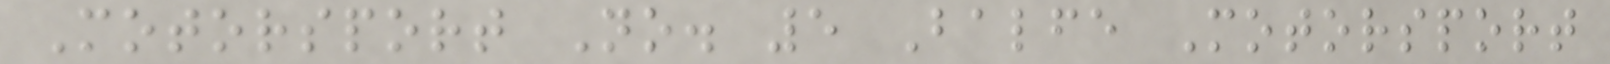Motorsport No. 5 Balfe Motorsport
